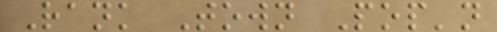Rank Town Pop'n
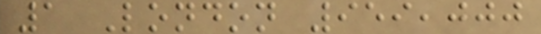1 London 959,000
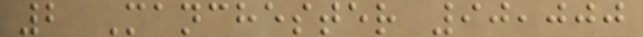2 Manchester 90,000
